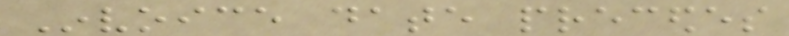Invoice date precedes
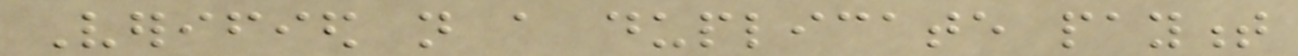Verified not a duplicate payment
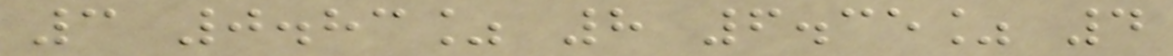3 0.83% 8 6.35% 4
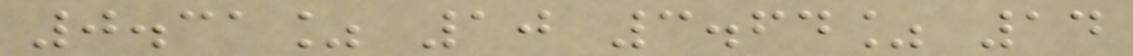0.31% 10 3.64% 14
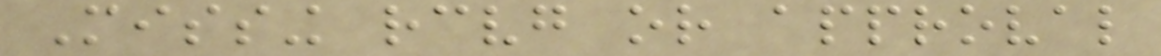Missing receiving or approval
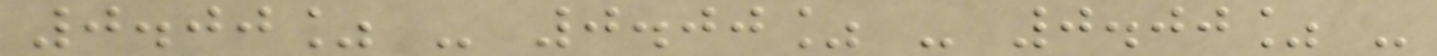0.00% - 0.00% - 0.00% -
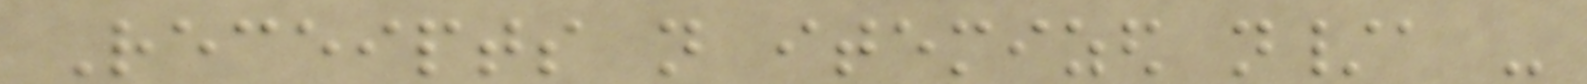Receipts not itemized n/a -
